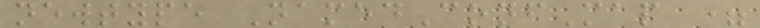newtype NamedConfMap =
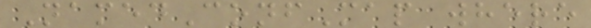NamedConfMap where
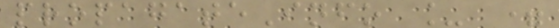propagateInfo _ =
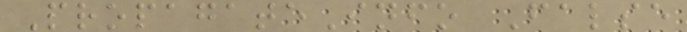PropagateInfo False
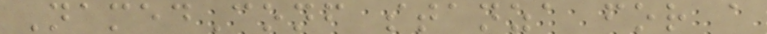NamedConf stanza for a
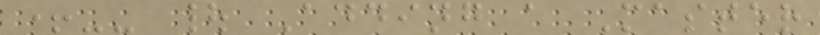+-- | Adding a Master
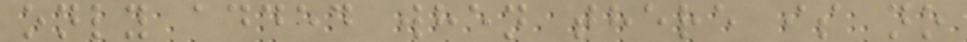only added when there is no
